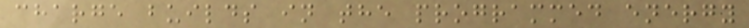charge builds in the programmed energy
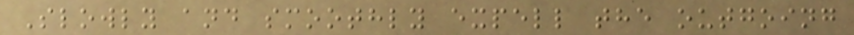Slowly and smoothly expell the outgoing
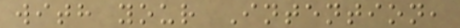with your Intention,
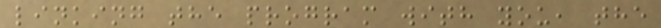linking the program with you, the
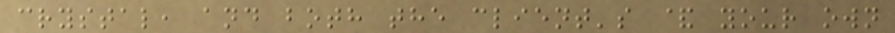crystal, and both the client's & your own
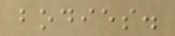bodies.
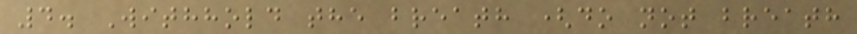4. Withhold the breath (do not breath
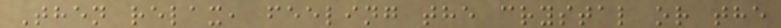Then relax, feeling the crystal or the
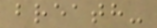breath-
